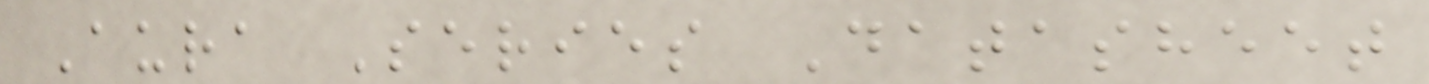Aura Series Datasheet
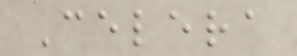Celera
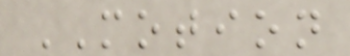MOTION
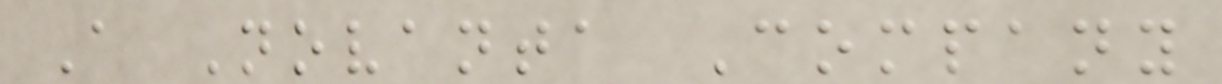A Novanta Company
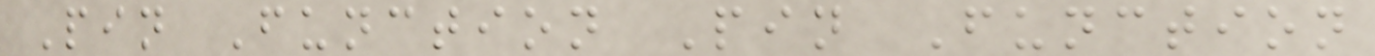Pin Function Pin Function
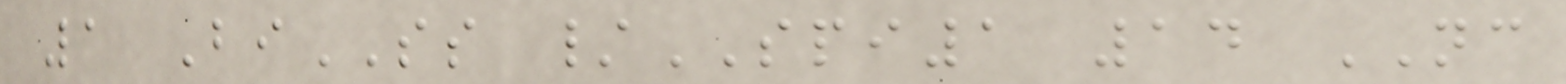1 BiSS /SPI1 14 NC
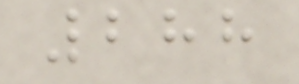288
